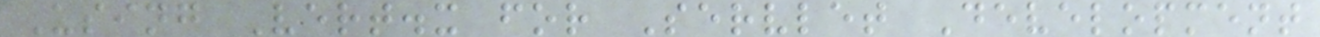Using Vert.x for Servlet Development
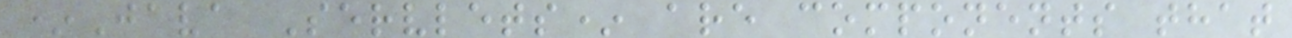*Java Servlets* are components that
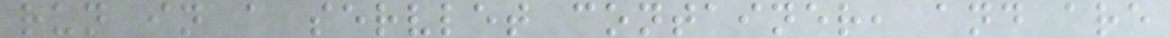run in a servlet container, and are
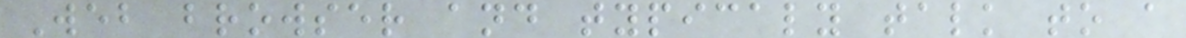Web browser and typicaly talk to a
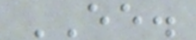EE.
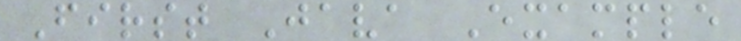First Java Example
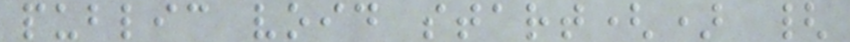public void start() {
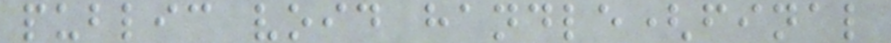public void handle(final
